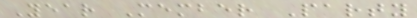Year Member Party
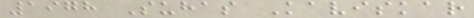1978 Suhas Kaviskar
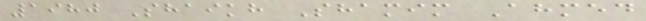1980 Shaikh Shamim Ahmed
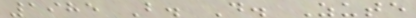1985 B. D. Zute
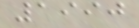1990
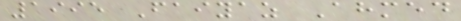1995 Faiyaz Ahmed
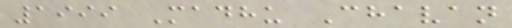1999 Madhu Chavan
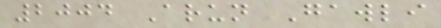2004 Arun Gawli
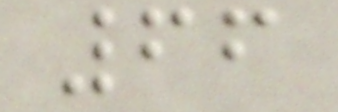66
